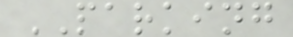PARKING
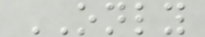ONLY
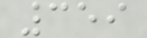359
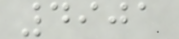4901
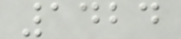1424
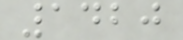1420
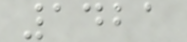1421
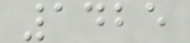1425
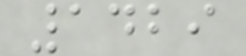1429
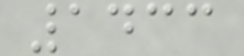1433
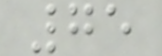75
